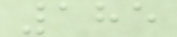185
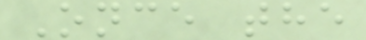Once the
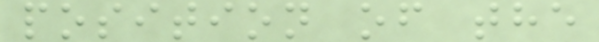position of the
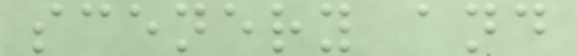scenery and
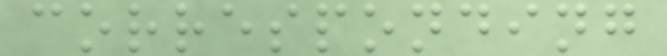corresponding
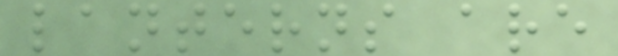lanterns are
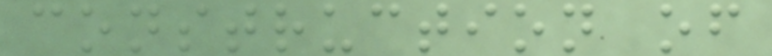construction of
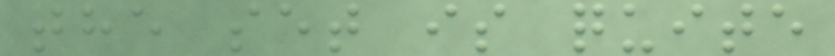the set is quite
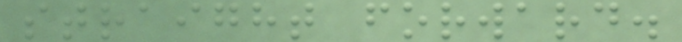straight forward.
